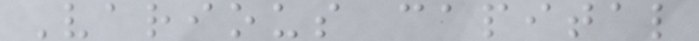Various capital
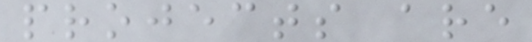projects are
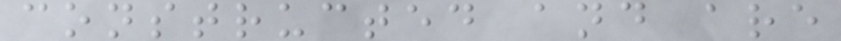constructed and are
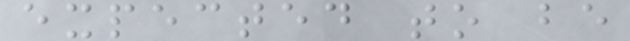expected to be
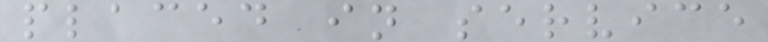placed in service
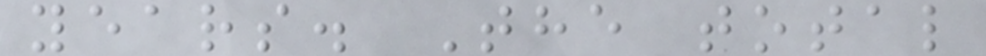years. The total
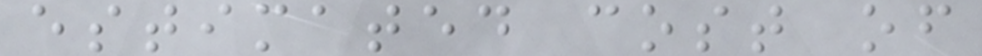estimated cost of
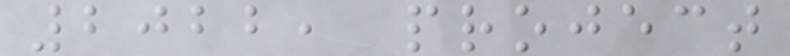2022, project
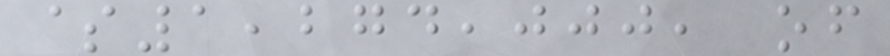$1,274,000, of
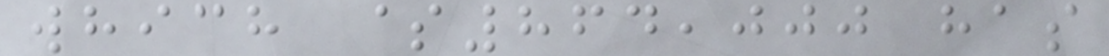which $864,000 has
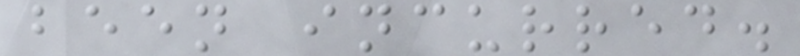been incurred.
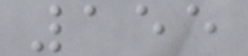155
